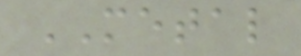METAL
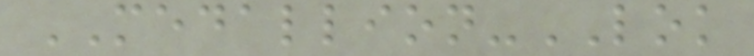MEDALLION-LOK
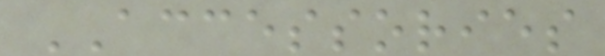ACCESSORIES
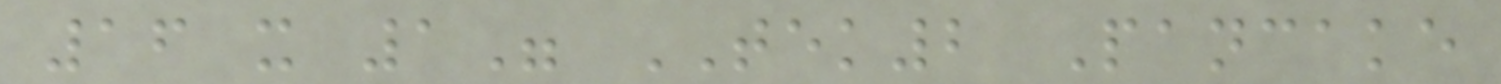16 x 1" TEK2 Pancake
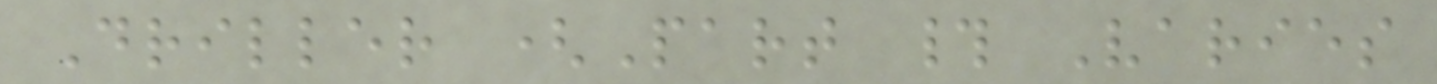Driller (Part # Varies
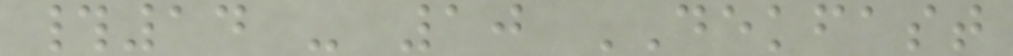#14 - 10 DEKFAST
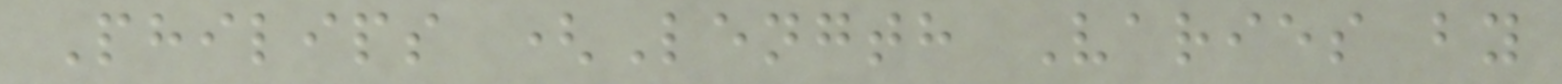Philips (Length Varies by
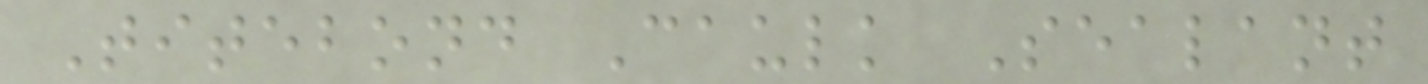Titebond Caulk Sealant
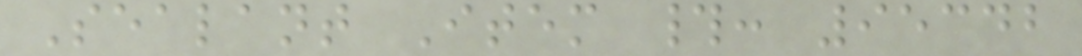Sealant Item #: 95342
